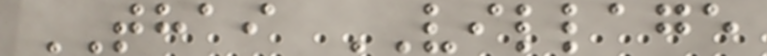THAI VILLAGE
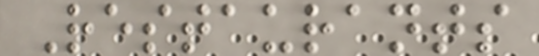Restaurants
